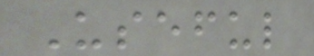Useful
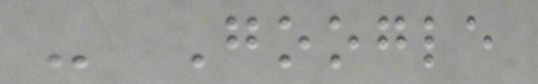- Google
